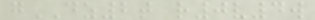gDZ2t r0v4w
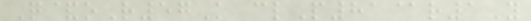Q&oR57K clP81@r1Y
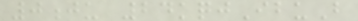0ju 24kqjIbuB
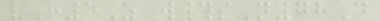vH5Z w#sN78D
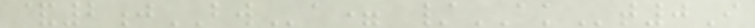&2jBWa= /AKt0I
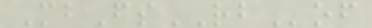MbFsRBof
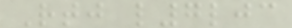Rtj l7ljc
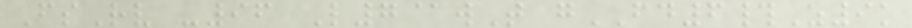FsRv -96 L7@wT gFD6#Z9k
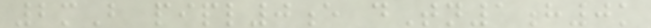2mB pipl0e dTn1h0k
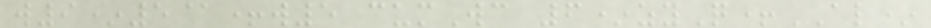w9*5@+w5 cumWc 6*zyQ+AL*
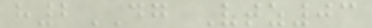h2DG Vtz03
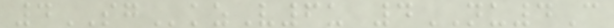4SGkzV6u 4NU4C
